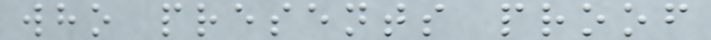who presents proof
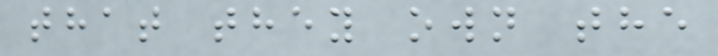that they own the
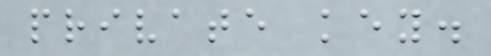private key.
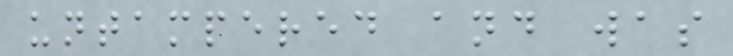untampered and was
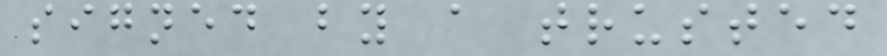signed by a trusted
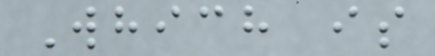Which is
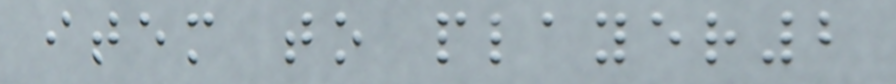item to player2
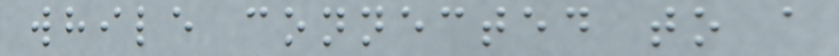while connected to a
